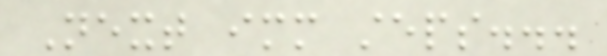Next immediate steps...
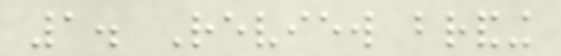1. Review branding
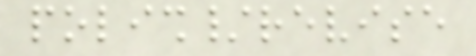polish/revise
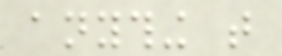anything that
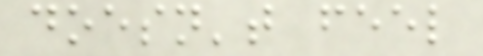doesn't feel
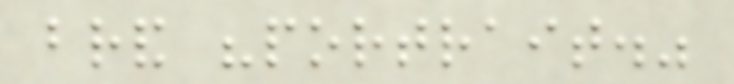brand "portrait."
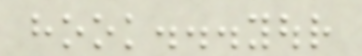hook...your
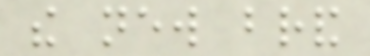the new brand
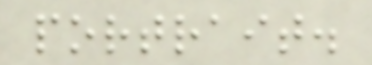portrait.
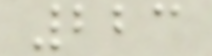223
